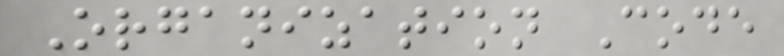Organization Code
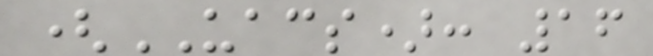(UACS): 16
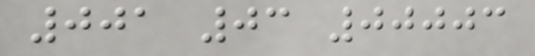001 03 00003
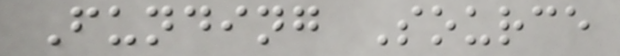Funding Source
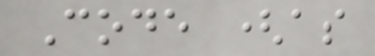Code (as
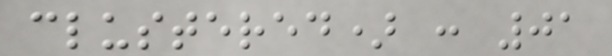clustered) : 01
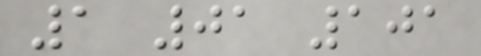1 01 101
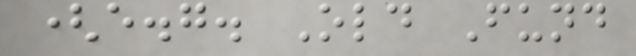(e.g. Old Fund
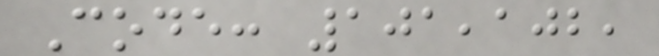Code: 101,102,
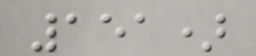151)
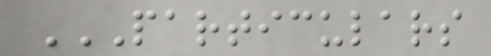PARTICULARS
